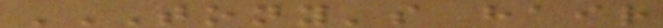TONY'S HAIR
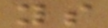ys
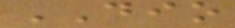DIO
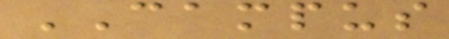CAMPUS
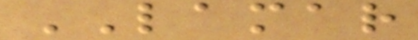LAMAR
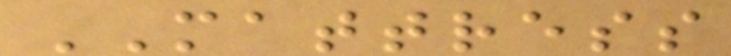MATTRESS
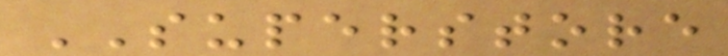SUPERSTORE
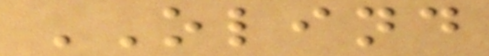OLIND
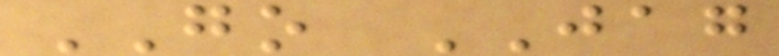GO JAG
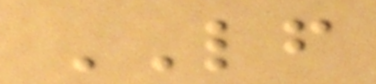LF
